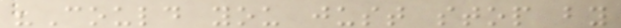"Could you just stop by
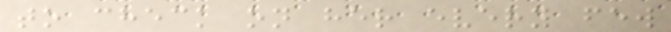to check on her every few
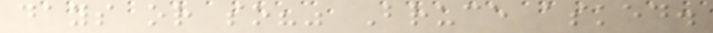days or so?" Bruce asked.
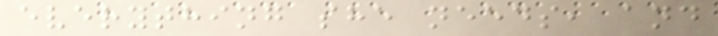everything she needs, and
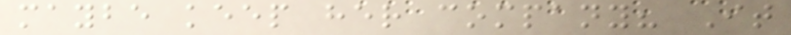maybe keep her company? It
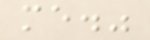me."
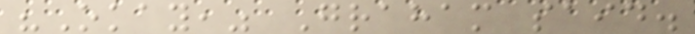"Okay," Graham said.
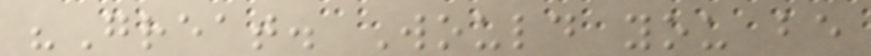"Great. Would you be
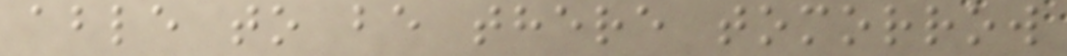able to be there tomorrow
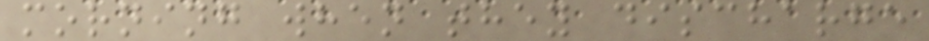morning when they discharge
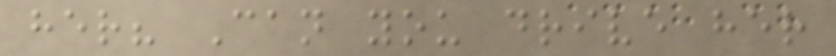her? Can you drive her
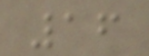16
